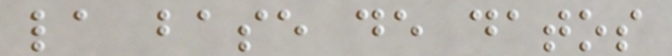la base de datos
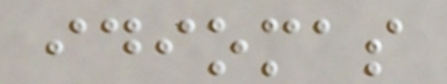idiomas
